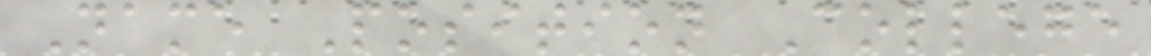Name Position College
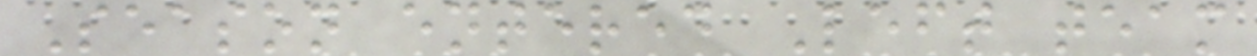Season entered Left team
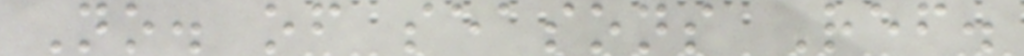No. of seasons Ref.
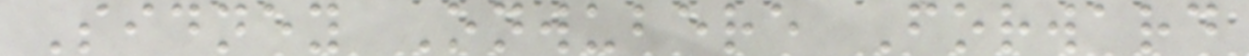Sidney Onwubere Forward
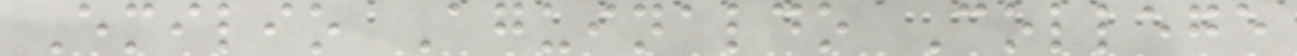Emilio Aguinaldo College
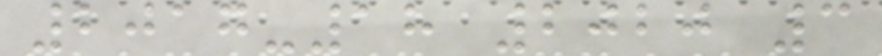2017-18 2020 3
